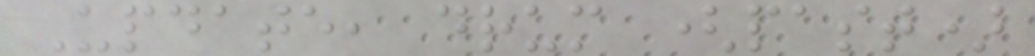Update, drum (past)
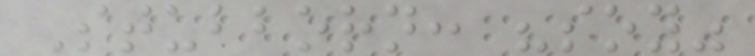Stubborn: "soy"
